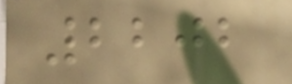2202
